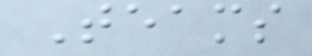Teams
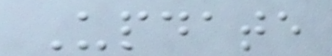Update
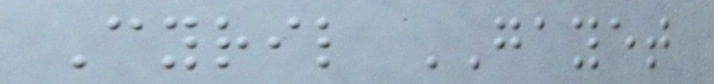Cyril GAYET
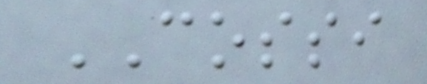COSSI
